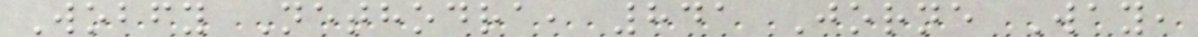Wobfy Nethodra, 841 Jorne Way,
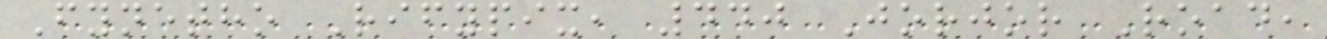Fynetho Rifypix, 440 Jorjor Road,
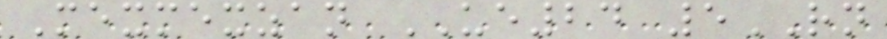Mexmexzan UE24 5RN
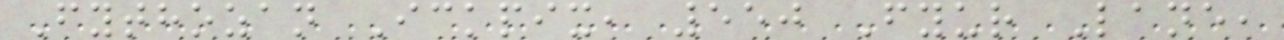Fythozan Ickpix, 550 Fyur Lane,
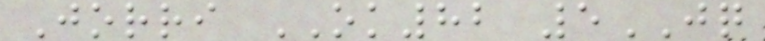Jorri OK82 5JQ
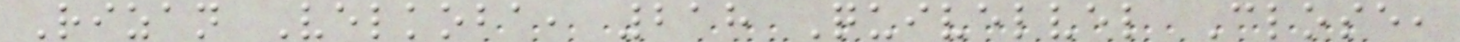Rizan Velkoba, 218 Quivelvel Close,
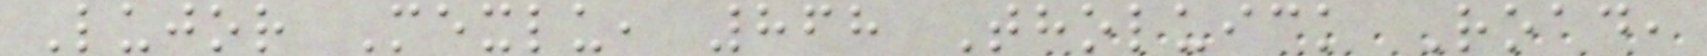Lujor Mexlu, 868 Tholuick Road,
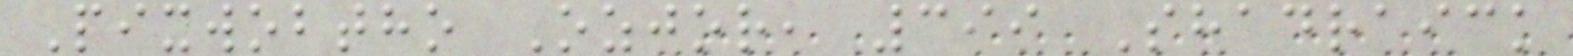Pixwobtho Ozjor, 399 Shadraick
